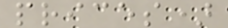prices)
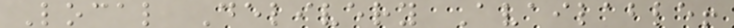Local Delivery Available!
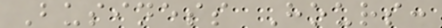Business Hours:
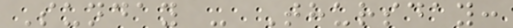Sunday - Thursday:
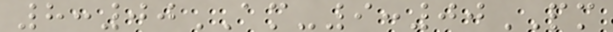8:00AM-9:00PM
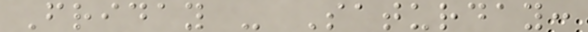Friday - Saturday:
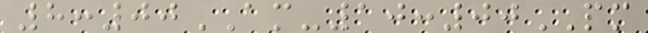8:00AM-10:00PM
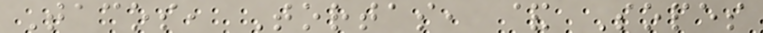Tacos, Tortas, & Sopes
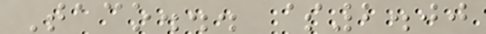Taco... $2.00
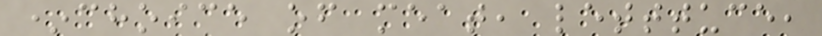*choice of meat, letttuce,
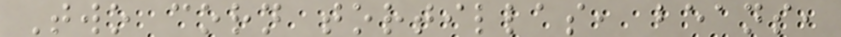Two corn tortillas, beans,
